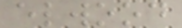elwood
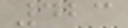423
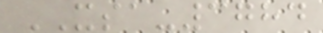XSA-3784
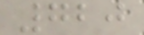720
